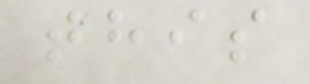this
